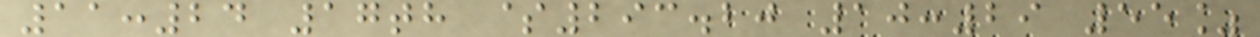11:24 17th $293.20 10:29 55%
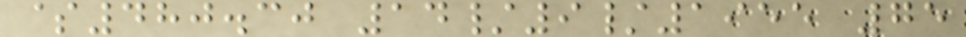$480.30 14/9/1955 75
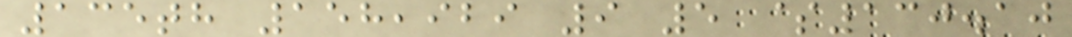135th 158,929 9 5 $130.10
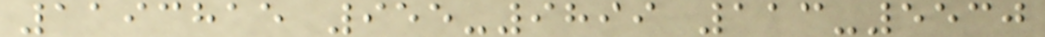1193815 955-9899 113-5530
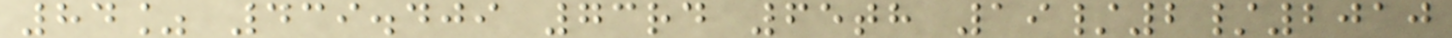84% 439.409 73rd 65th 19/2/2010
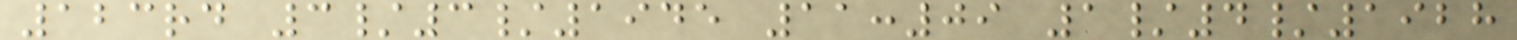123rd 3/3/1945 11:09 1/4/1928
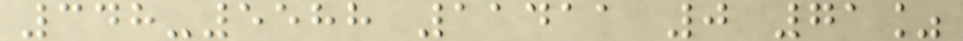348-5588 11411 0 71%
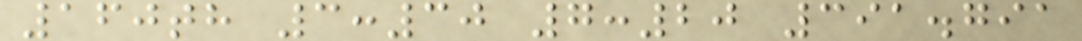160th 3:30 7:20 391.791
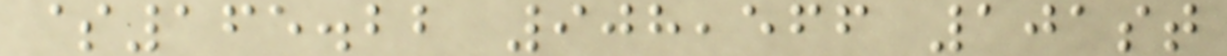$165.22 908,566 101st
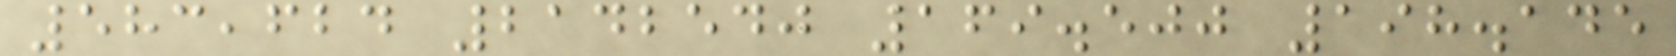583,624 2142540 169.500 198.145
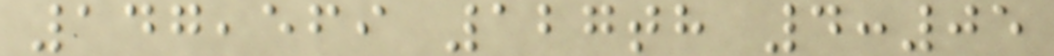147,569 127th 4:05
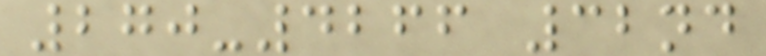270-4266 32nd
